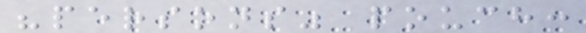"persons" pouch:
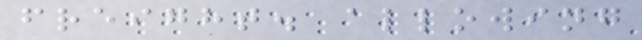freight. allowing
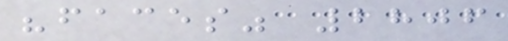"faces" 2806
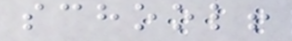school!
